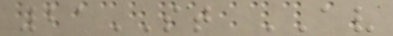21ST AV
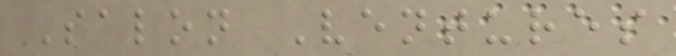Salon Ventures
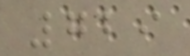729
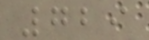729
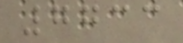7733
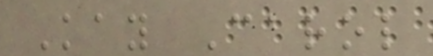Kay Carol
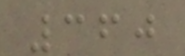360
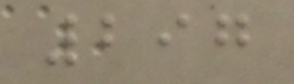297
